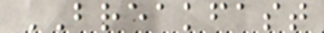BREAKFAST
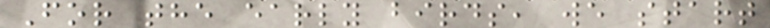For the early birds, we start
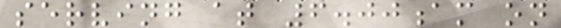serving at 6.00am on
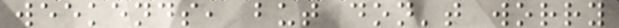weekends, but don't worry
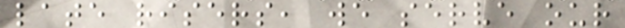late risers, we serve our
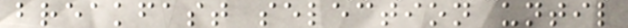breakfast selection until
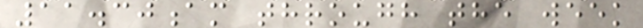11.30am through the week
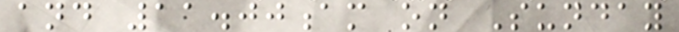and 11.00am on Sunday
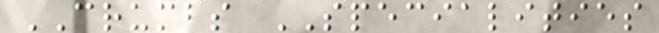CRUMBS SPECIALITIES
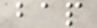bap
